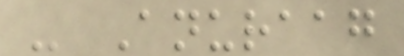- Anuraag
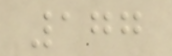177
